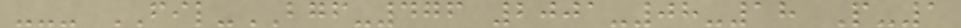--- FIL-BGF-476 2001-08-18 P-1
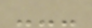---
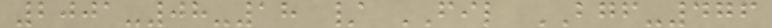2001-08-18 / FIL BGF-476
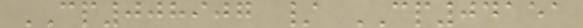CP008907 / CP04151
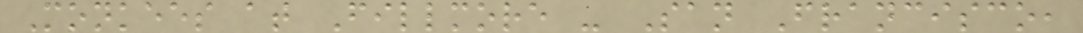Monkees at Fillmore - San Francisco,
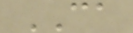CA
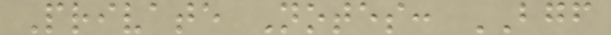Private Notes: BGF
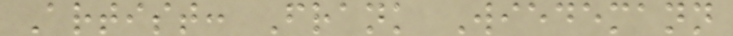Artist: Frank Wiedemann
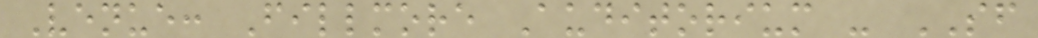Venue: Fillmore Auditorium - SF
